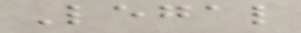Legal
